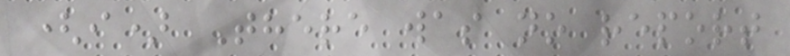(i) There was no report
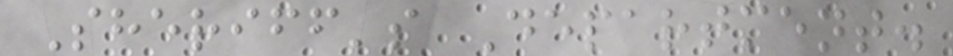Sheriff's Department.
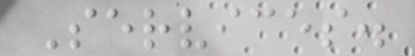Services.
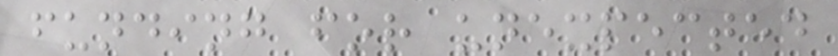funding for unexpected
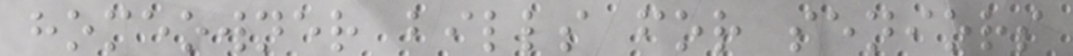homeowner bills for seniors
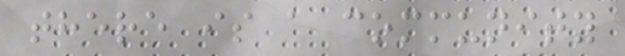there is a community
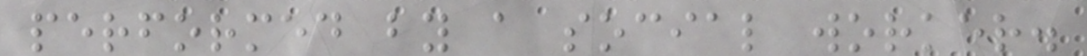performed by a social worker.
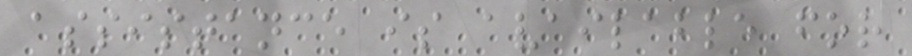assistance is available for
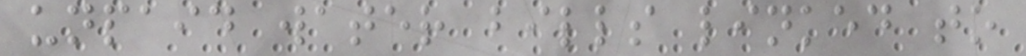unpaid water bills linked to
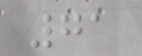71
